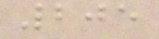205
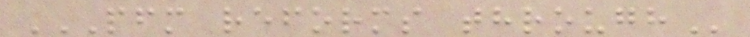PFM REFORMS THROUGH
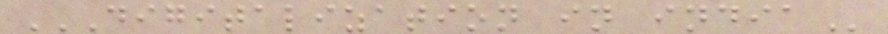DIGITALIZATION IN INDIA
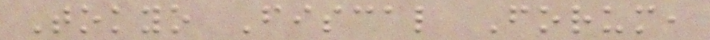Tokyo Fiscal Forum,
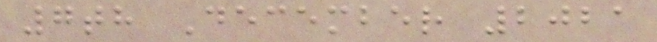7th December 2021
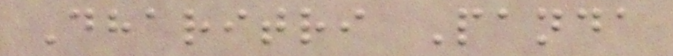Dharitri Panda
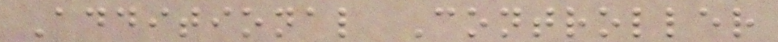Additional Controller
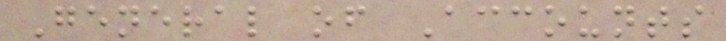General of Accounts
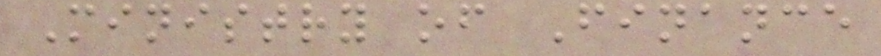Ministry of Finance
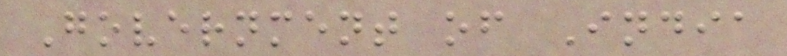Government of India
